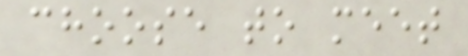choose to meet
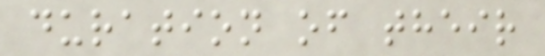duration of their
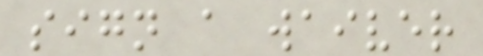sign a waiver
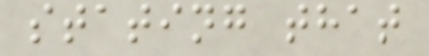stating that
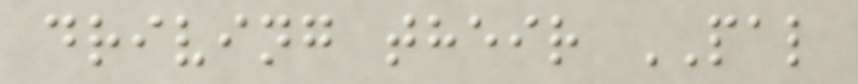driving their PAL
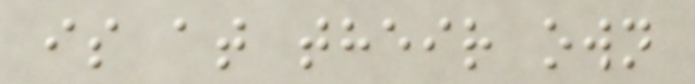is at their own
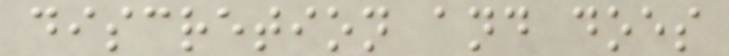discretion and does
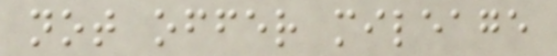not offer mileage
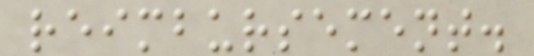reimbursement.
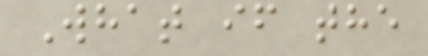What if the
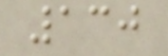130
